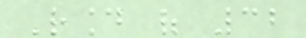Round of 32
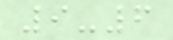9-6
